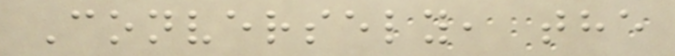Conversely, the
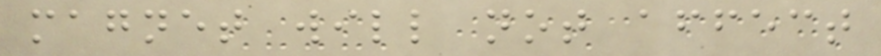magnet will not affect
